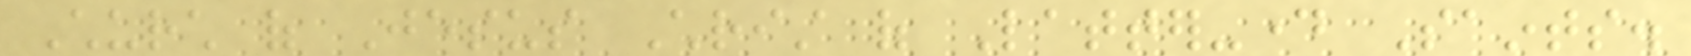Church of Jesus Christ of Latter-day Saints.
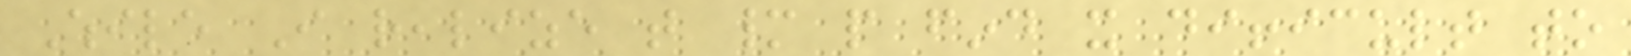While I realize that many people find it difficult to
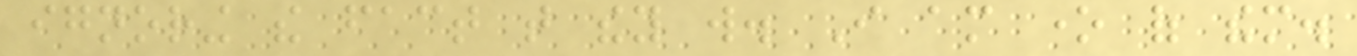ignoring the fact that they will. I am one of them.
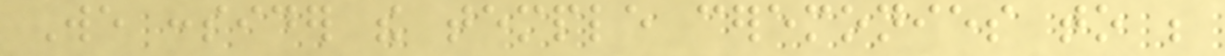We consider the temple ceremonies to be
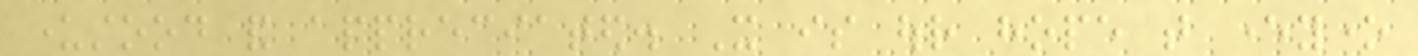understood and appreciated. It is our hope that everyone
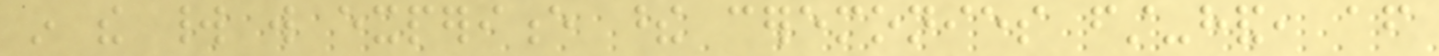in the world will experience these ceremonies first-hand, after
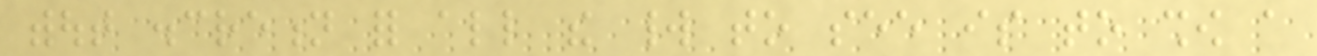without discretion for all the world to see is to show a
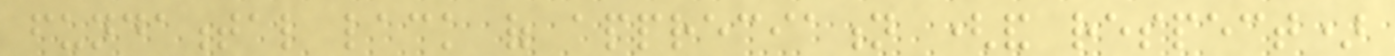fundamental lack of appreciation (and respect)
